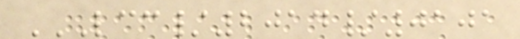LCC/2014/0101
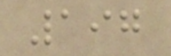197
